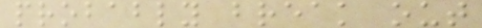probably break out
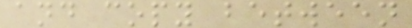and copy between
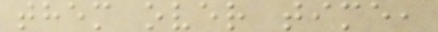them over time,
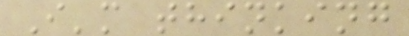I'm thinking
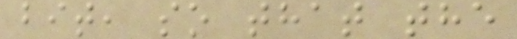bit, so that the
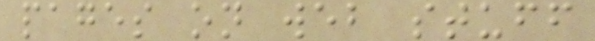pages on web stuff
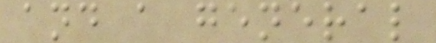and a general
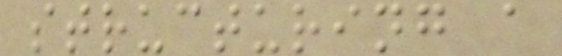structuring a
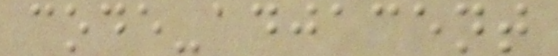code-adjacent
